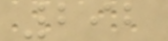292
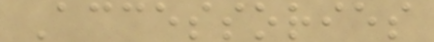Accessories
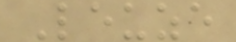Leuze
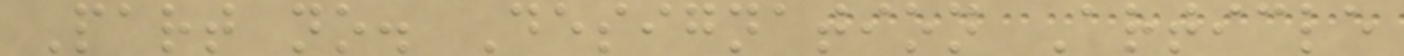Part no. Designation Article
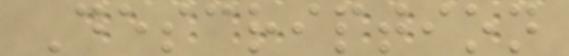Description
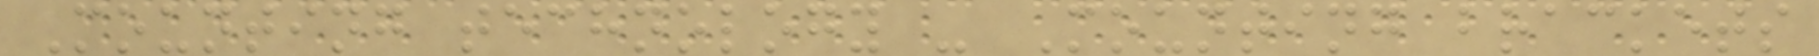Mounting technology - Mounting brackets
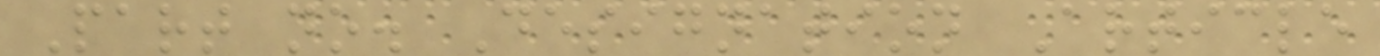Part no. Designation Article
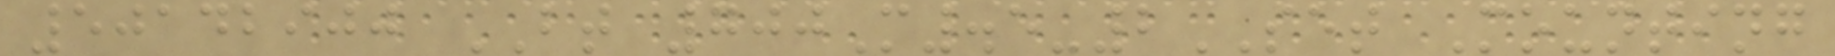50142900 BT 700M.5-2SET Mounting
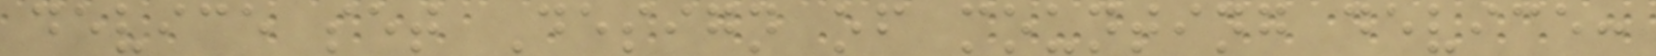device set Design of mounting device:
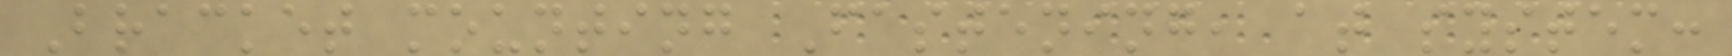Bracket mounting Fastening, at system:
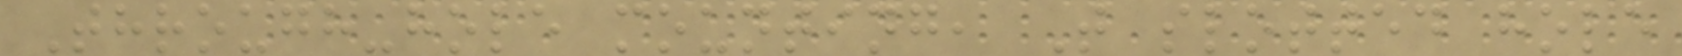Through-hole mounting, T slotted hole
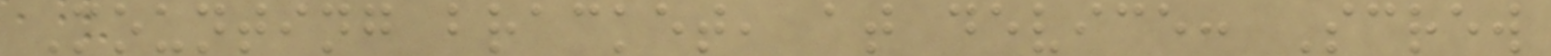Mounting bracket, at device: Screw
